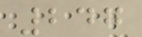247
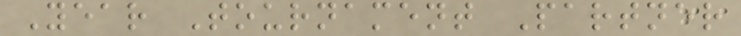Year Tournament Partner
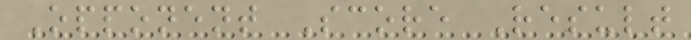Opponent Score Result
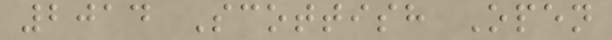2014 Scottish Open
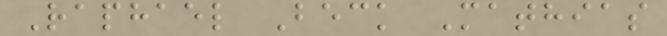Raphael Beck Mathias
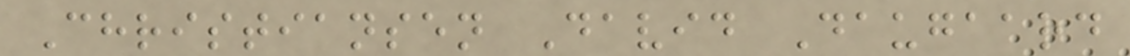Christiansen David Daugaard
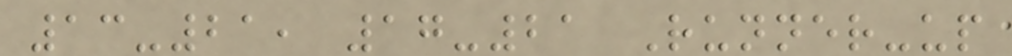13-21, 17-21 Runner-up
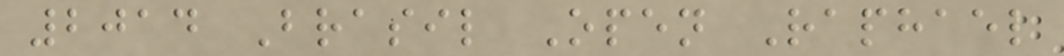2014 Brasil Open Raphael
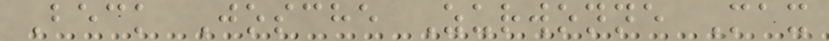Beck Josche Zurwonne Max
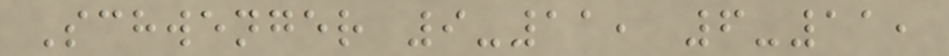Schwenger 9-11, 6-11,
